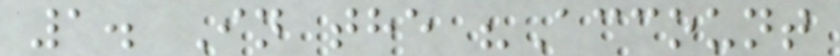1. In the "Account
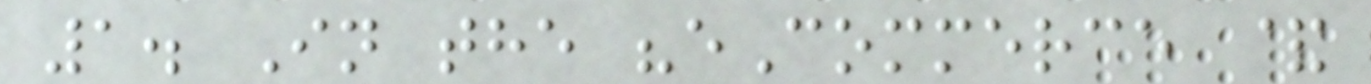1. In the "eCommerce &
